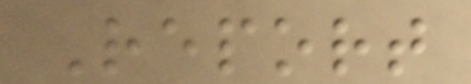Report
